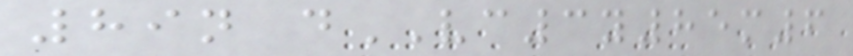89n dVC3y85m6
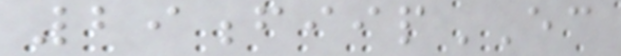29fiipEC
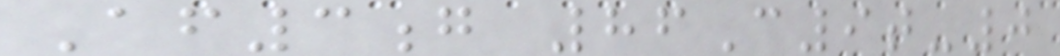Af3g 86C9t-0
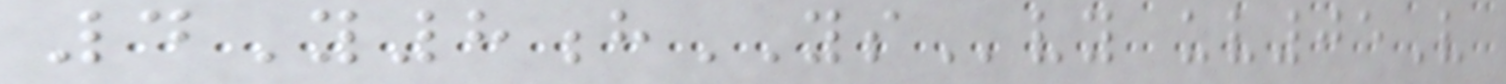4Y8hYSvy uv05V
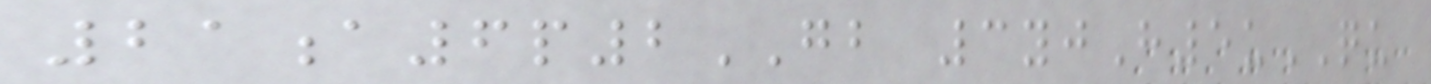21a6p2GB 3yjH5uQU
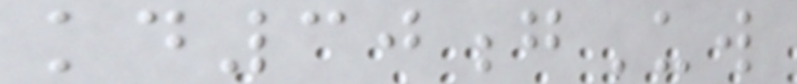kd30gUw
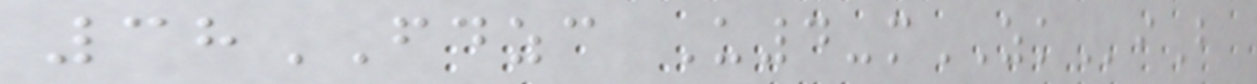38FDZC U4-mZKiB
